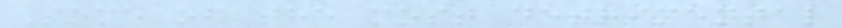Some of the most detrimental
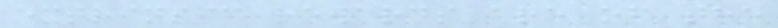extrinsic rewards are of the
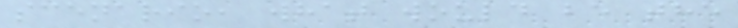scenario, what would be the
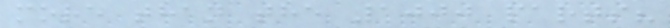more than the 1000 parts?
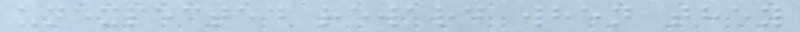unexpected reward when they
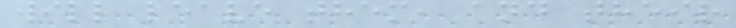will leave them, and their
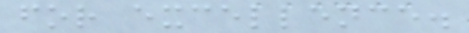for excellence.
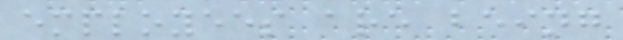employees are being
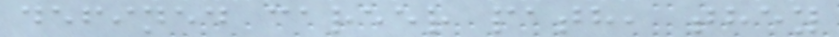defined career path, they
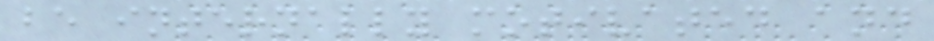be internally motivated and
